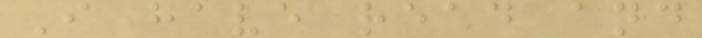I have read and
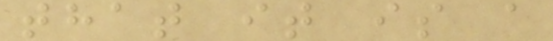that it is a
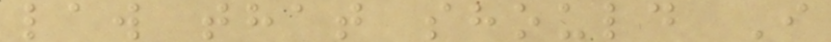law that should I
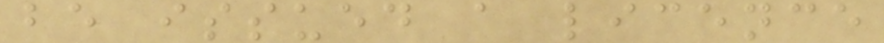be issued a licence
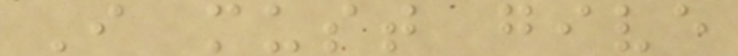I must give
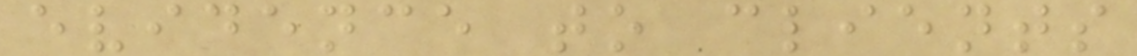evidence to clients
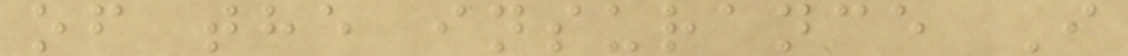of the insurance I
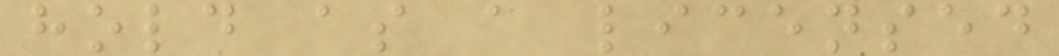hold as a licensed
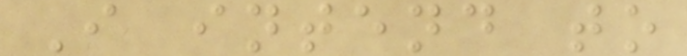I intend to
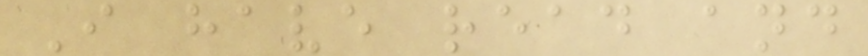I have read and
